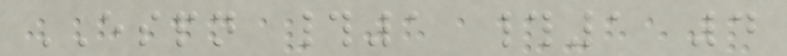ESPN #1 #1 4
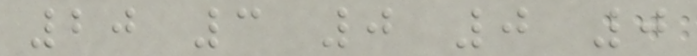20 3 0 0 0
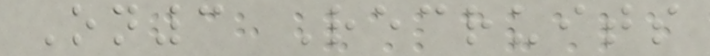On3 Recruits
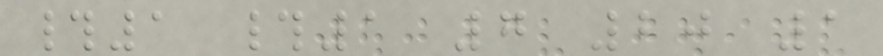#1 #1 7 20 1
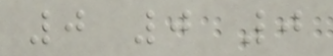0 0 0
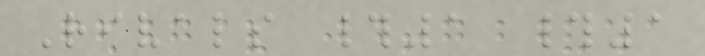Rivals #1 #1
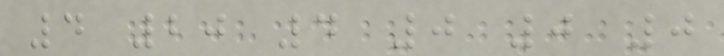4 20 4 0 0 0
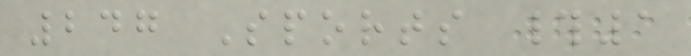247 Sports #1
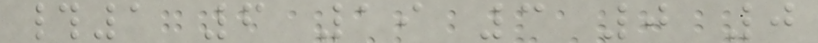#1 6 19 3 0 0
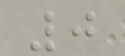0
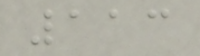113
